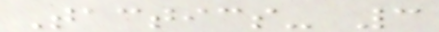Tactics- 3
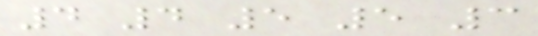4 4 5 5 3
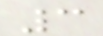3
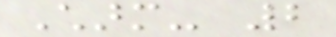Charm- 2
